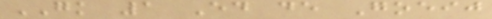GK 1 Ed de Goeij
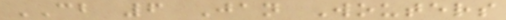CB 6 Jan Wouters
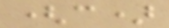(c)
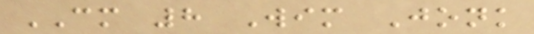CM 8 Wim Jonk
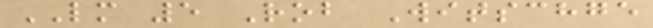LM 5 Rob Witschge
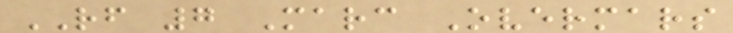RF 7 Marc Overmars
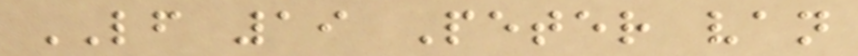LF 19 Peter van
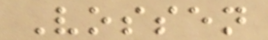Vossen
